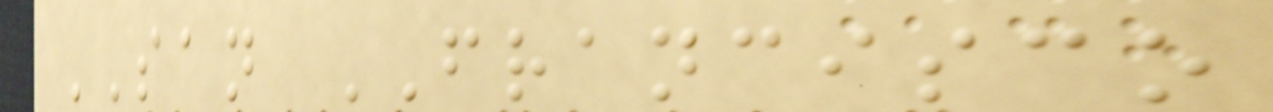SAN FRANCISCO
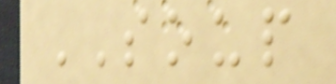SOUP
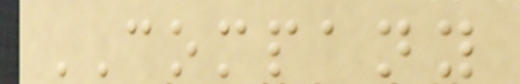COMPANY
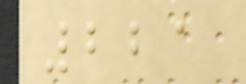221
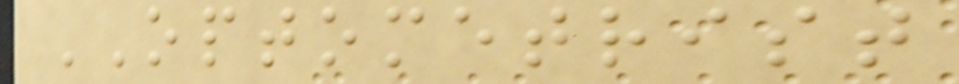OPTOMETRIST
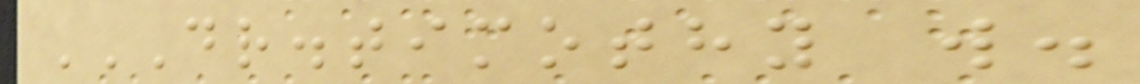DR.TIMOTHY W.
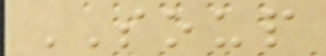SOUP
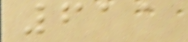611
